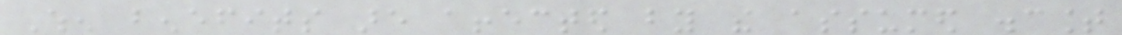When benefits are affected by the assumed discount
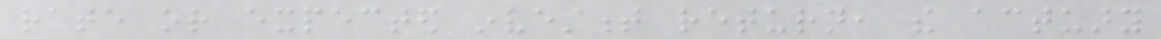rate or expected investment return, the actuary
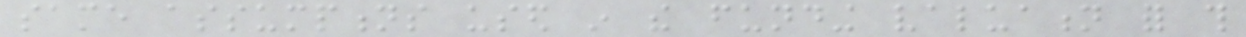same assumptions used in the funding valuation for this
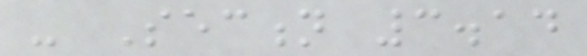- Section 3.14
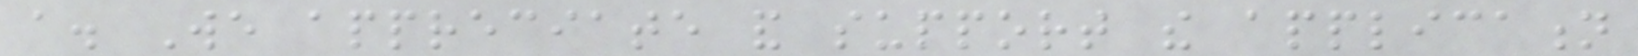a. We appreciate and support the application
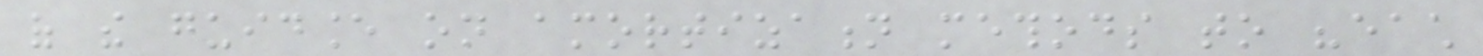of the guidance on amortization methods to "each
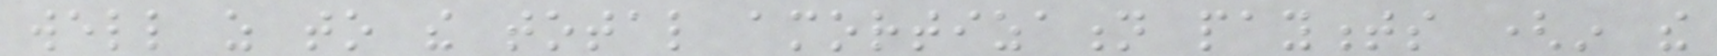well as to the total amortization payments (in the
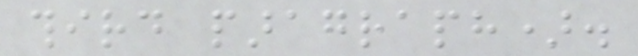third paragraph).
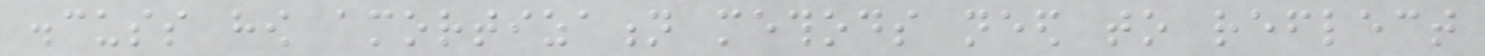discuss how amortization methods need to reflect
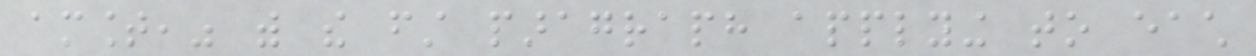amount," with the first paragraph applying to each
